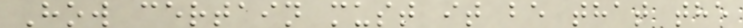How certain must it be that the
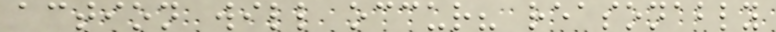action will occur? reasonably
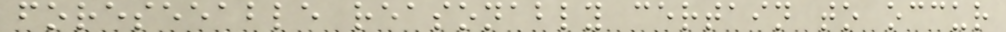foreseeable reasonably certain to occur
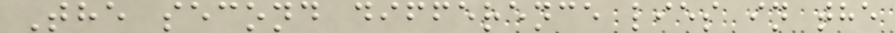The second difference lies in the
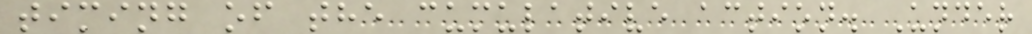timing of the cumulative action. Under
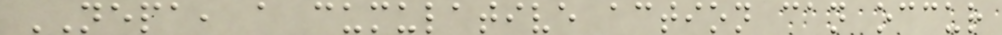NEPA, a cumulative action can occur
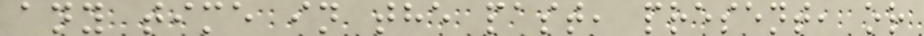any time in the past, present, or
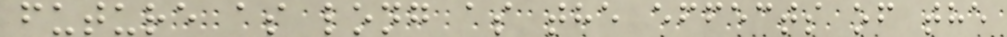future as long as the effects of the
